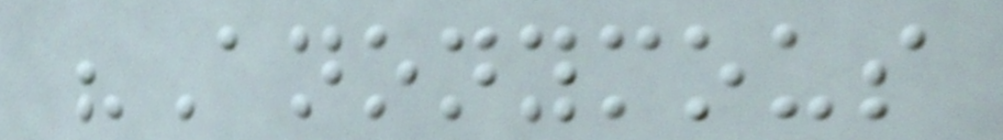"Anonymous
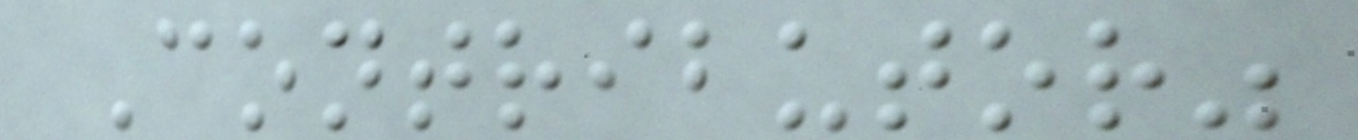Contributor"
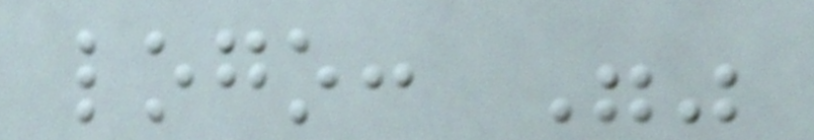logo: ""
